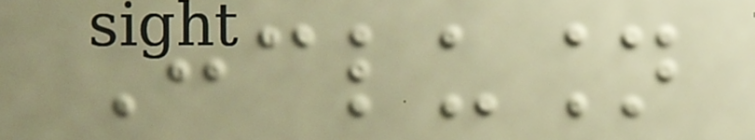Conclusion
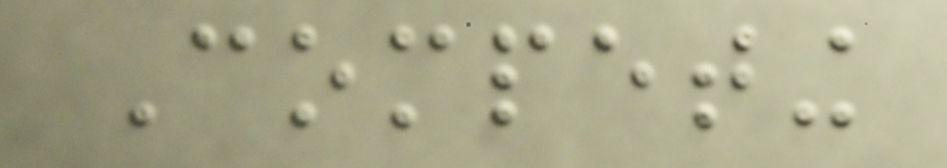Competing
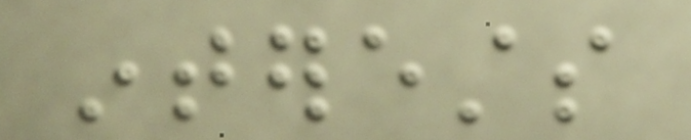interests
